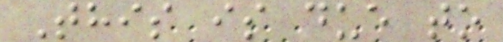This is due to
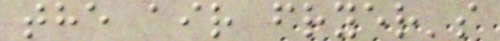the air fryer's
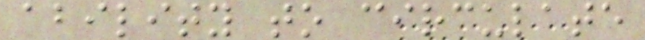ability to circulate
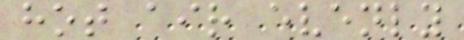hot air evenly
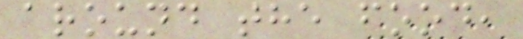around the food,
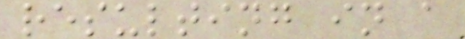resulting in a
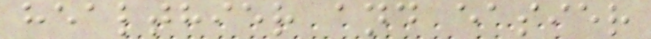healthier and easier
